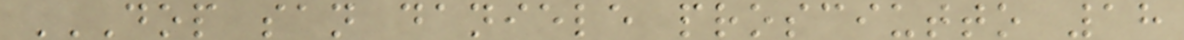DOP SAN DANIELE PROSCIUTTO 18
